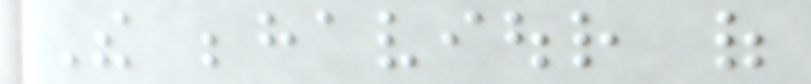The behaviour of
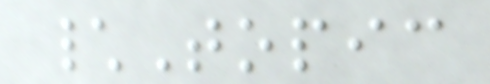\Topic
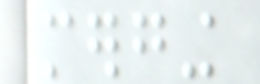merging
